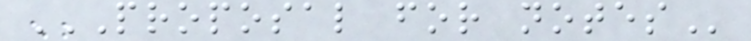PROPOSAL FOR NOTES
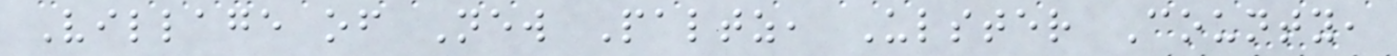Village of New Paltz, Ulster County,
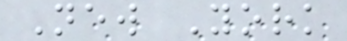New York
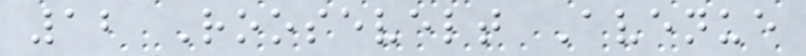12 Roosevelt Avenue
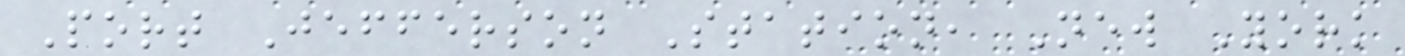Port Jefferson Station, New York
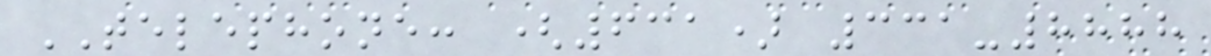TELEPHONE: (631) 331-8888
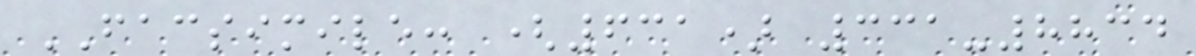FACSIMILE: (631) 331-8834
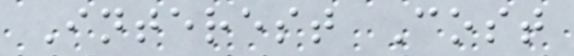Interest Cost
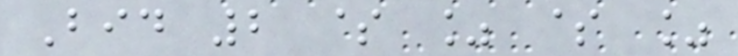Bid 2 $ % $ %
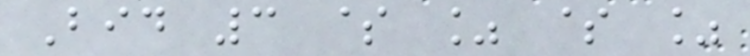Bid 3 $ % $ %
